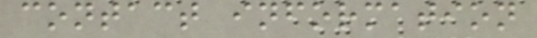contact information
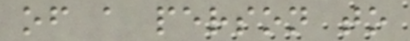of a person to
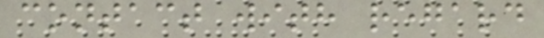contact with regard
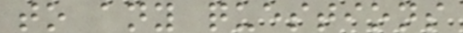to any questions
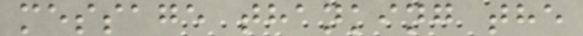message thanking the
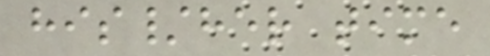his/her time
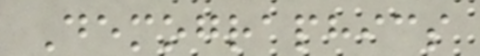Demographics
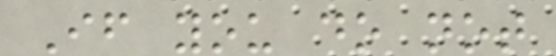If you do not
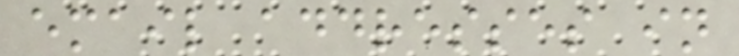email addresses in
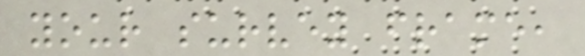your survey frame,
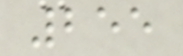255
